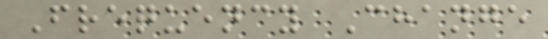Frequency Change
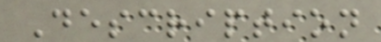Description
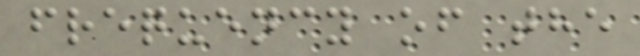frequency of the
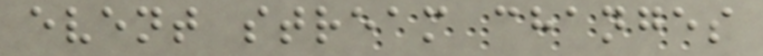event stream changes
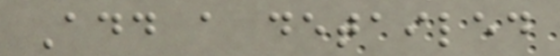Add a detailed
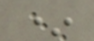*
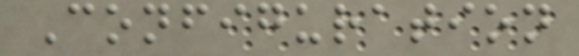Configuration
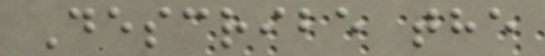Describe the
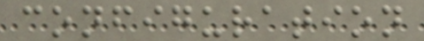configuration
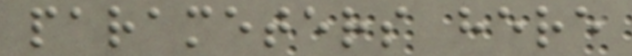parameters here
